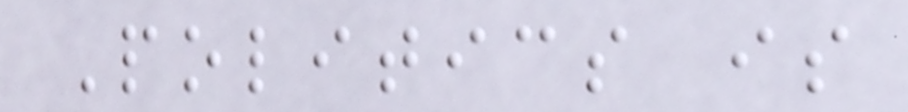Politics is
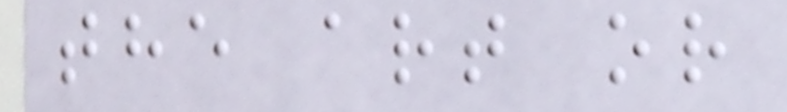the art or
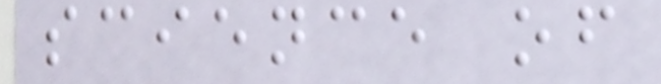science of
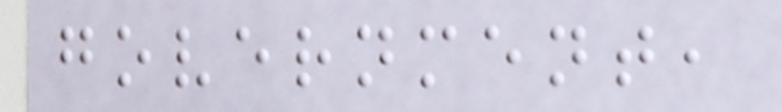government,
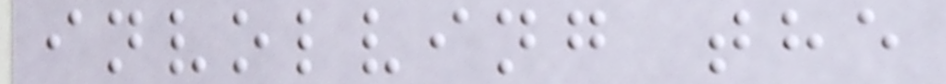involving the
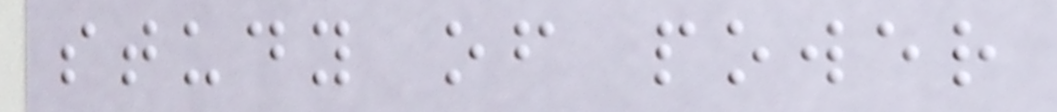study of power
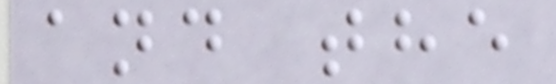and the
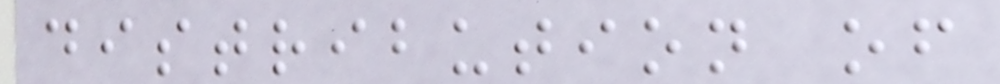distribution of
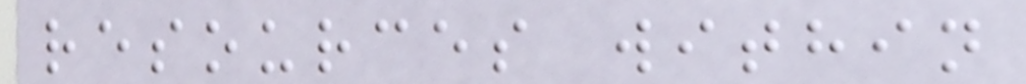resources within
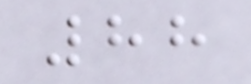88
